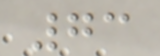73
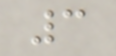3
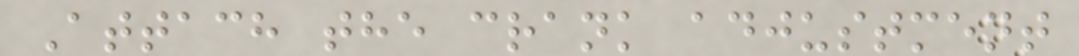Attach the crank adjustment
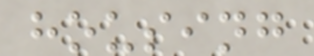housing
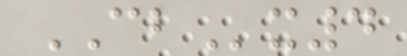CBx4
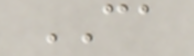CA
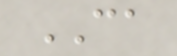CA
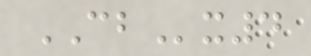CBx4
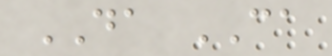DA CA
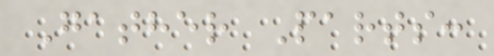Gather Parts:
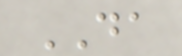DA
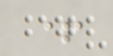+
